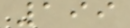199
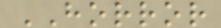HORROR
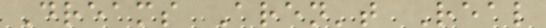Dreams Aren't Real
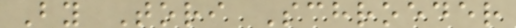By Tori Schroeder
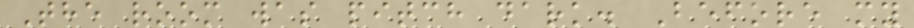The room was pitch dark. Before my
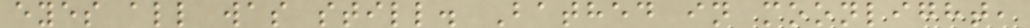eyes all was still. Bathed in moonlight,
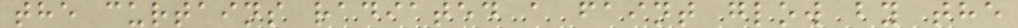the curtains radiated a faint glow by the
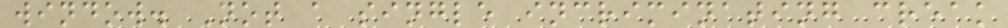window. Not a single incriminating creak
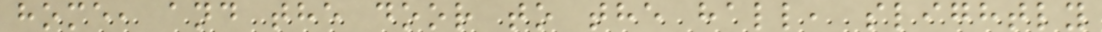home, and the door to the hall, slightly
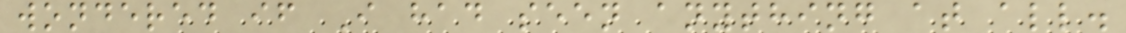wondered if I had seen anything at all.
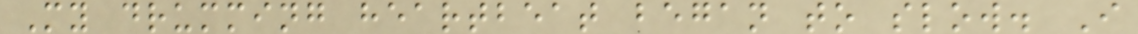My drumming heartbeat began to slow. I
